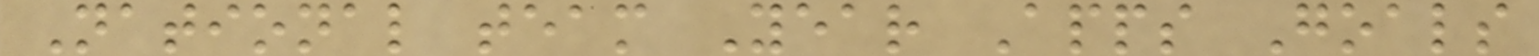National team Year Apps Goals
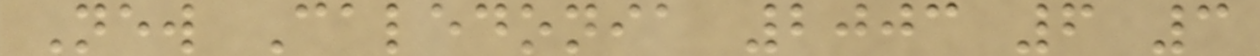New Caledonia 2003 6 3
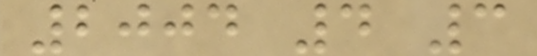2004 4 3
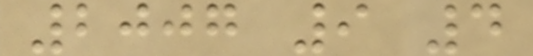2007 9 4
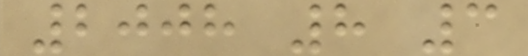2008 8 3
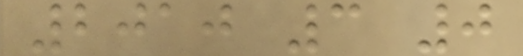2010 3 0
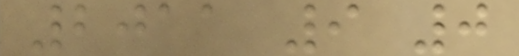2011 9 0
